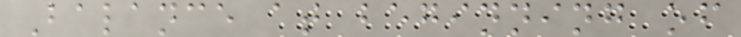Balance at beginning of
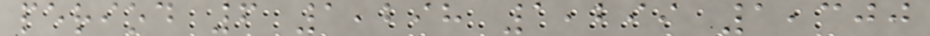period 6 1,298 1,299 1,300
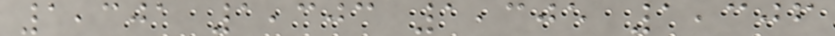1,301 1,303 1,305 1,306
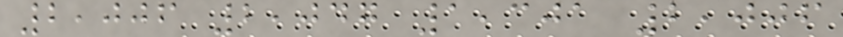2,006 2,047 1,301 2,006
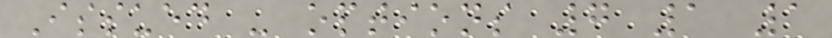Issued - options 7 1 1
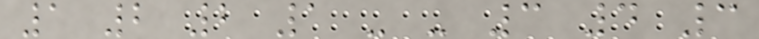1 2 2 1 - - 3 4 3
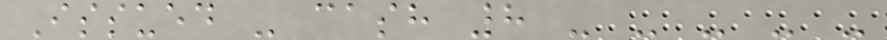Issued - cash 8 - - - - -
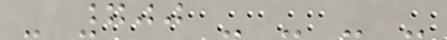- 700 - - - -
